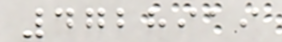4728919
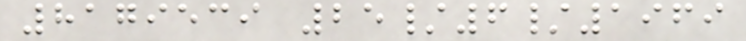8179539 25/6/1969
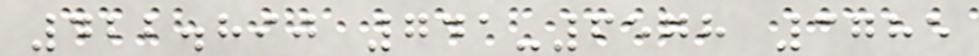422.890 741-6578 3785
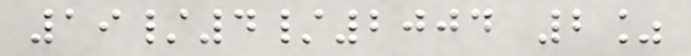19/4/2004 2%
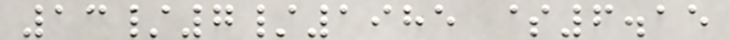13/7/1985 $6.15
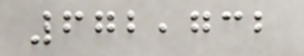672,732
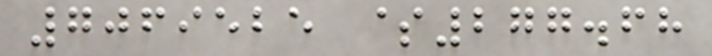7069525 $277.68
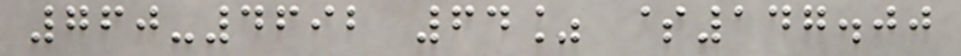760-4692 64% $147.00
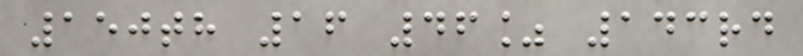150th 16 46% 143rd
